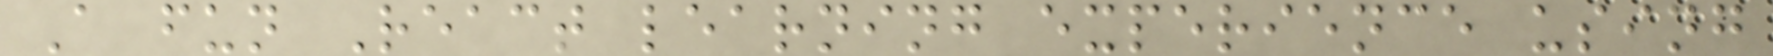A fun React learning experience using
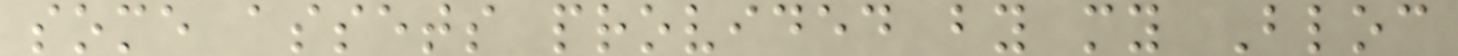some assets provided by my Bloc
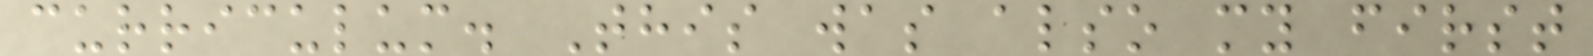curriculum. This was also my first
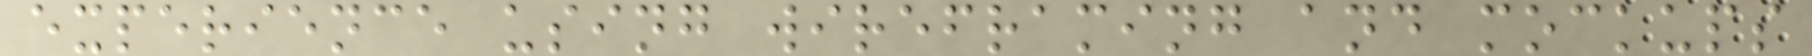experience using wireframing and mockups
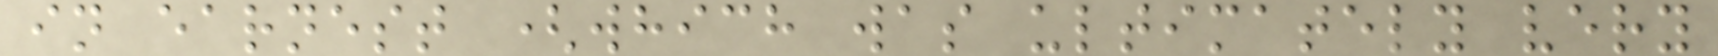in earnest (which was ultimately very
